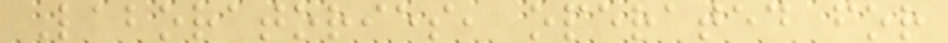Laboratories, operated for
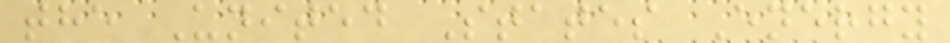the United States Energy
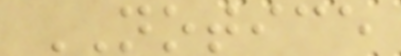NOTICE
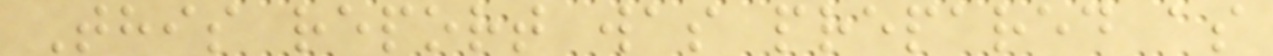This report was prepared as
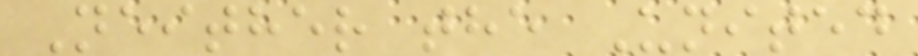Neither the United
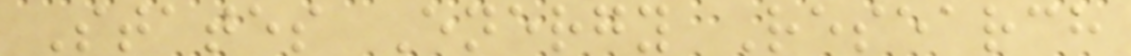States Energy Research
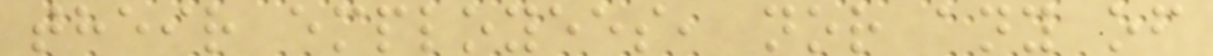their employees, nor any of
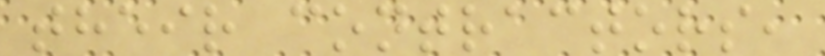their contractors,
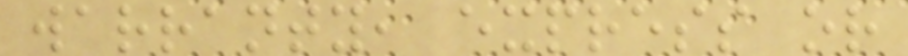warranty, express or
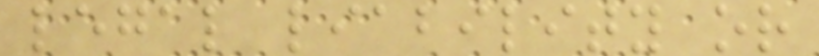legal liability or
